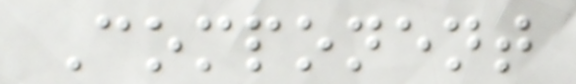Component
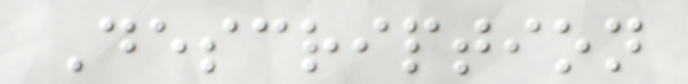Description
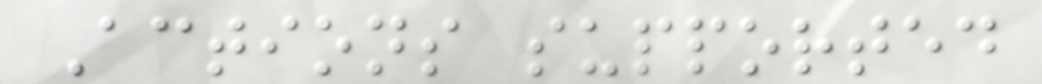Actions supported
